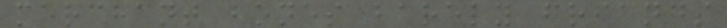merchant bones barely friends
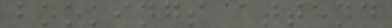bookings attend
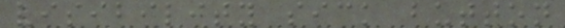visibility sick button
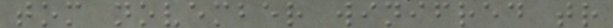tom november winifred tr
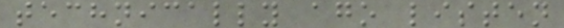technically ago listen
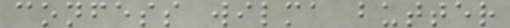confess wilma butter
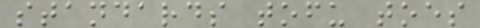standards tofu toes
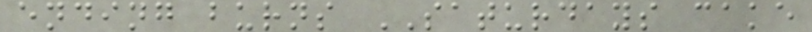ending burns SATURDAYS cake
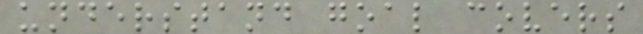understand goal covers
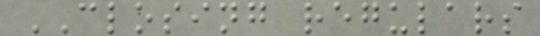CLOSING regulars
